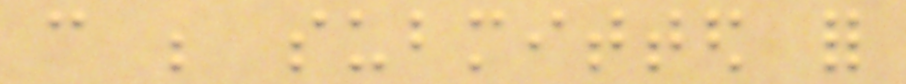can be submitted for
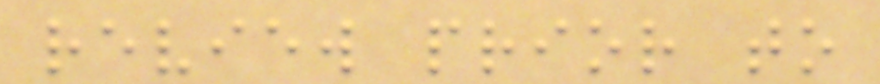review prior to
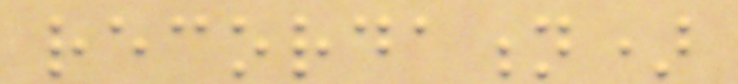recordation)
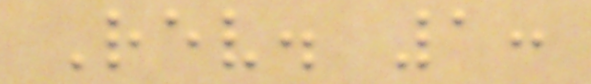Rev. 1:
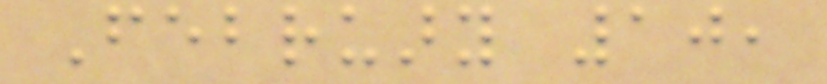February 10,
